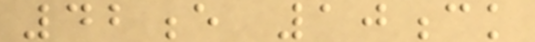42e 10ck
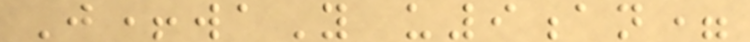J+waY u9an=
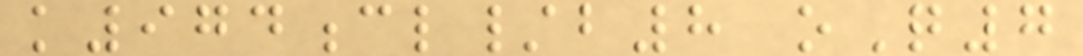k974cl/b8 oQ7
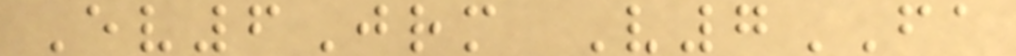Ev6Jrm V7FA
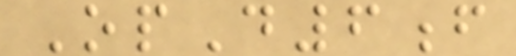OpD6f
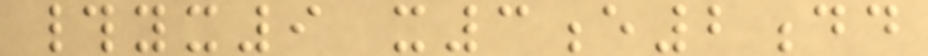#yx9 x3e2dd
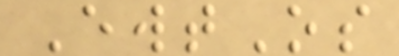EwtOs
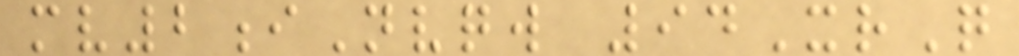mv2iNvqw 94XrQ
